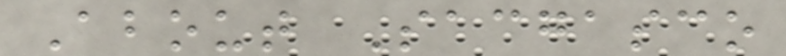About Sacgasco
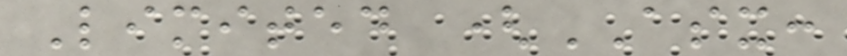Limited (ASX:
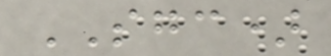SGC)
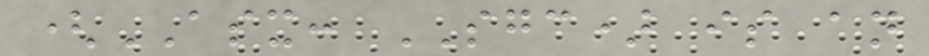(ASX: SGC) is an
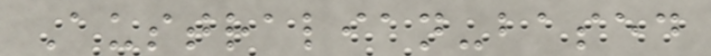Australian-based
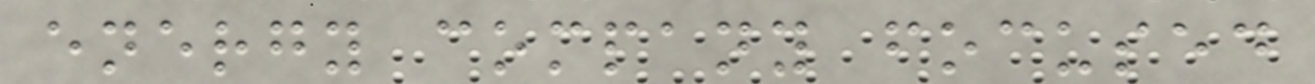energy company focused
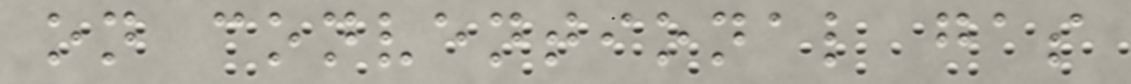on conventional gas
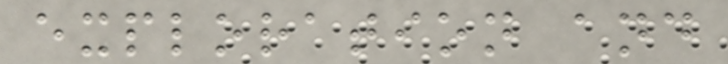exploration and
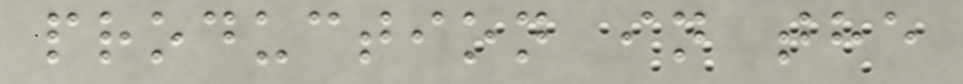production in the
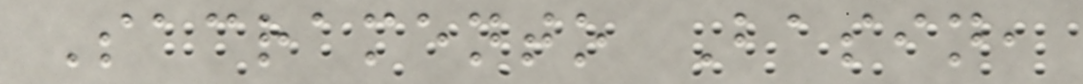Sacramento Basin,
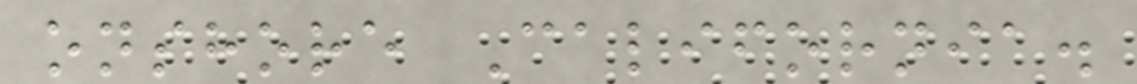onshore California.
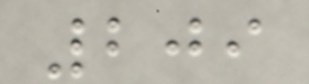209
